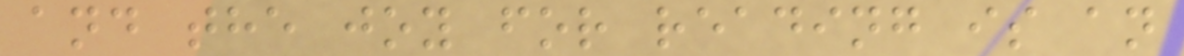and the joy for reading is an
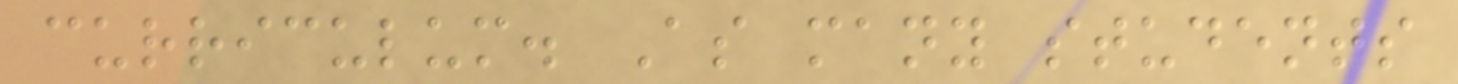curriculum. As many students
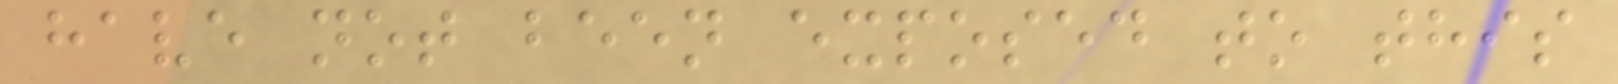have not been exposed to this
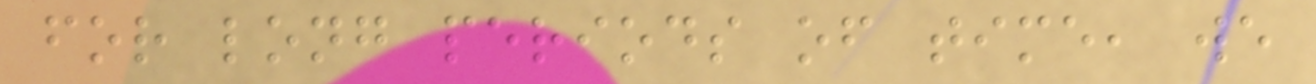for long periods of time, we
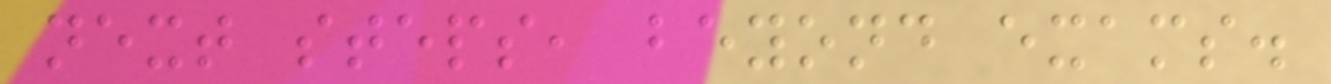next steps, beyond exams.
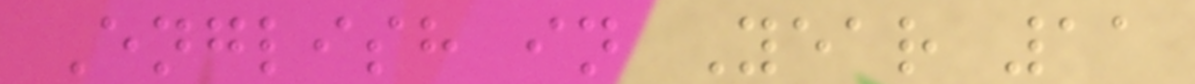English in Year 11
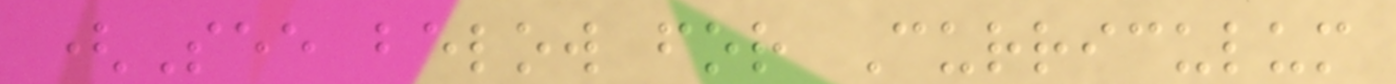(See below for Curriculum
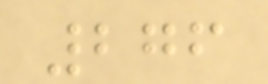276
